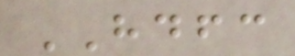HDFC
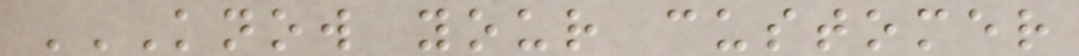KNOW YOUR CUSTOMER
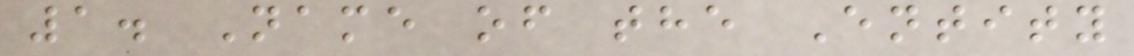1. Name of the Entity
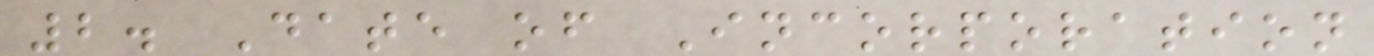2. Date of Incorporation
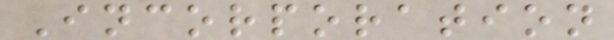Incorporation
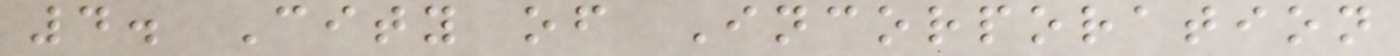4. City of Incorporation
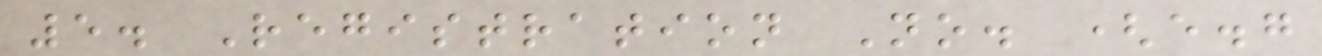5. Registration No. (e.g
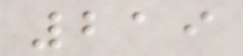219
